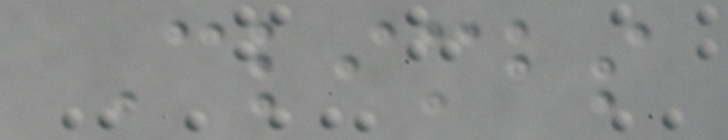Climbs
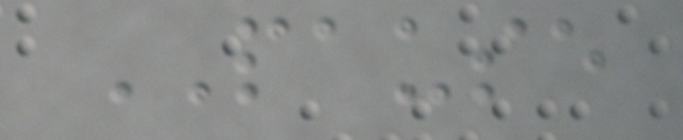PAUSE
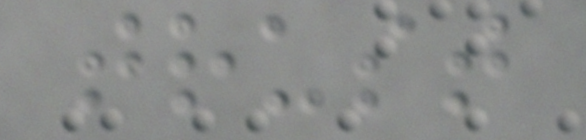trust
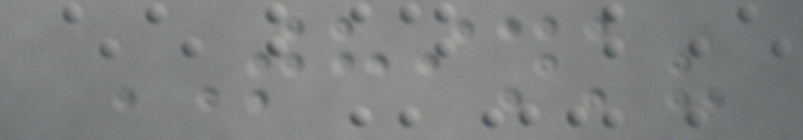THINK?
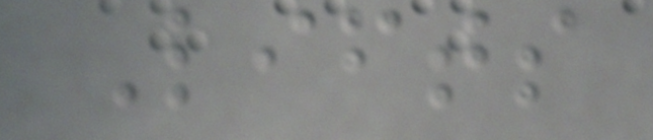Lifts
